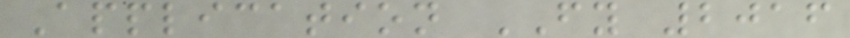Application FY 2016
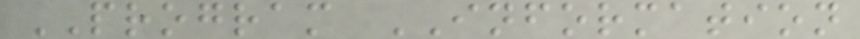PROGRAM INFORMATION
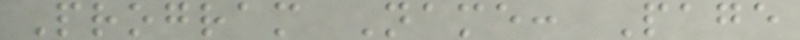Program Name: Page
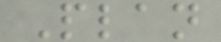Plan
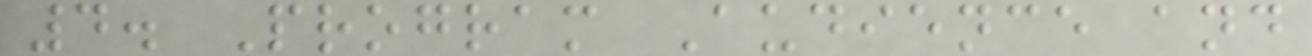4. Program Audience and
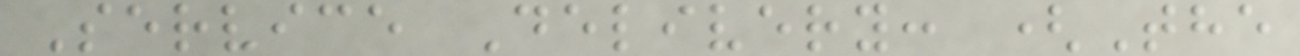Service Delivery: (The
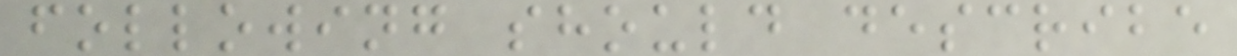following should describe
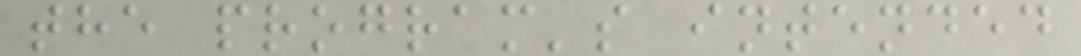the program's intended
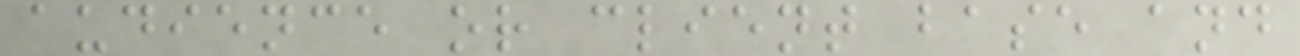audience or client base and
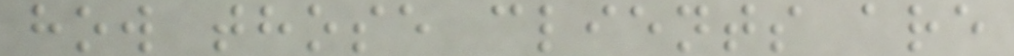how those clients are
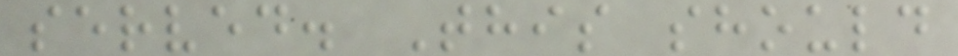served. This should
